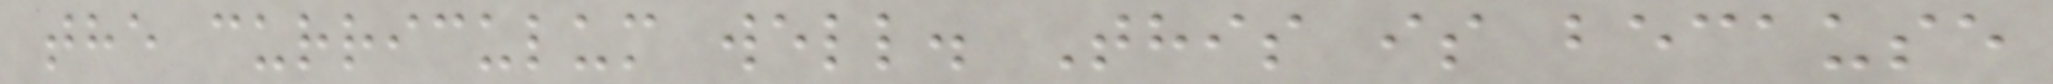the curriculum well. This is because
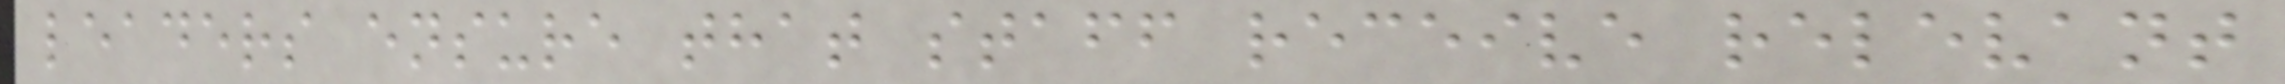leaders ensure that staff receive relevant
